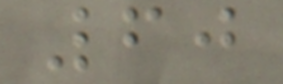60
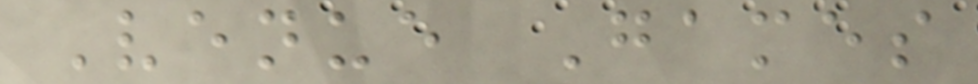Venue Games
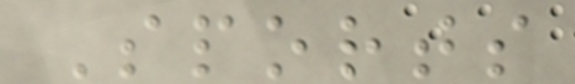Sports
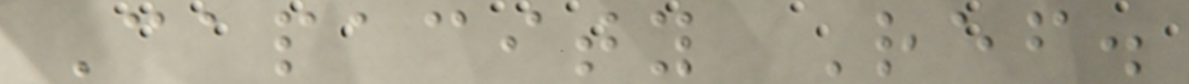Capacity Ref.
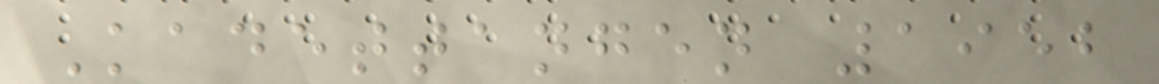Kadettangen 1952
